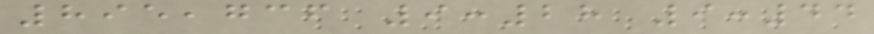895,736 9:28 9:44
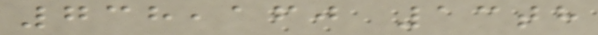738,160 13th
